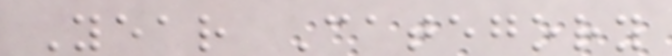Year Category
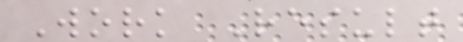Work Result
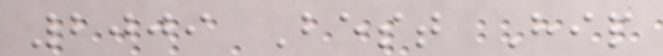2009 Best Hip
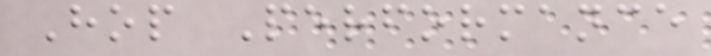Hop Performance
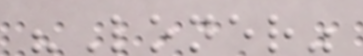"Loner"
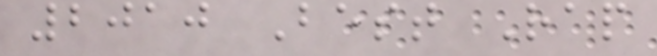2010 Best Rap
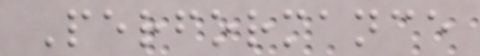Performance
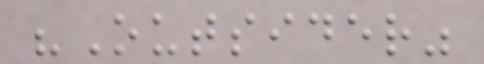"Outsider"
